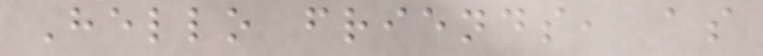Hello friends, as
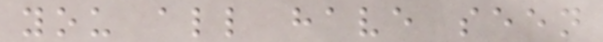you all have seen
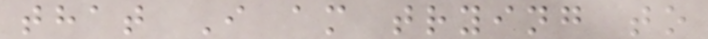that I am trying to
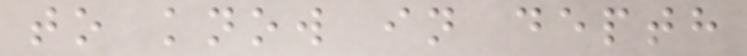to know in depth
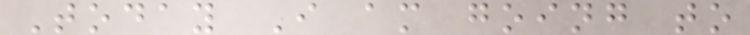Today I am going to
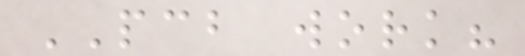PCB work?
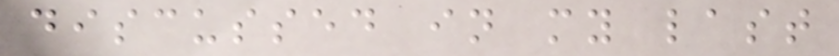discussed in my last
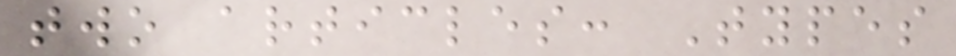two articles: Types
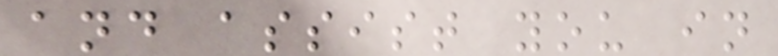and assist you in
